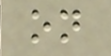on
